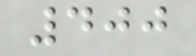400
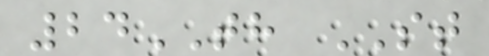24TH ST
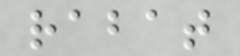rabat
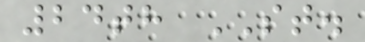24th ST.
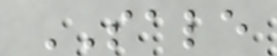SALE
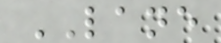LANE
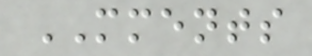MMENTS
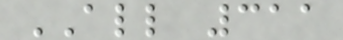ALL 311
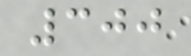300
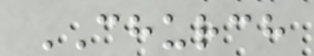CHURCH
